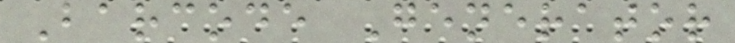Barcode Generator
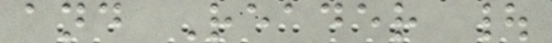and Reader |
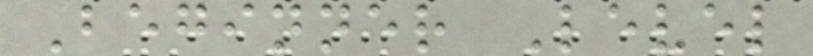Beginner Level
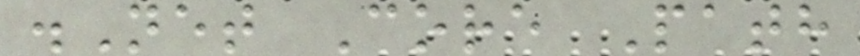.Net Core Path
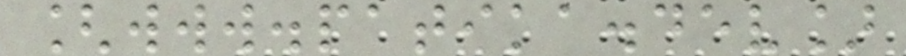[www.patika.dev]
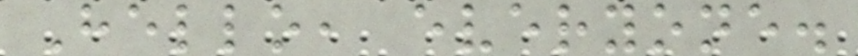Hello, everyone.
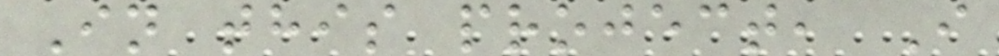In this project, I
